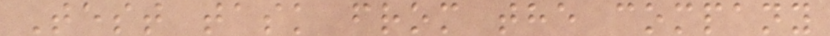Test task from the company
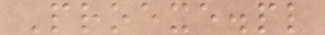Proexe.pl
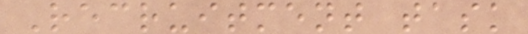Recruitment task
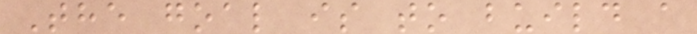The goal is to build a
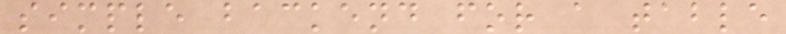simple backend for a table
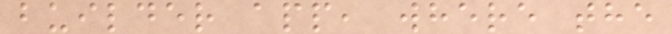builder app, where the
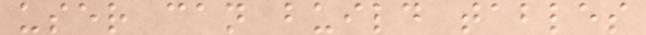user can build tables
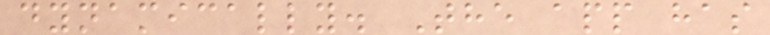dynamically. The app has
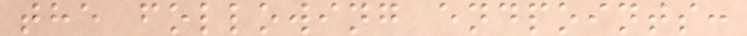the following endpoints:
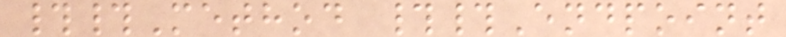##Method ##Endpoint
